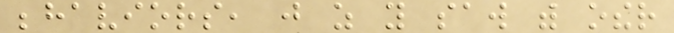behaviors, just as you saw with other
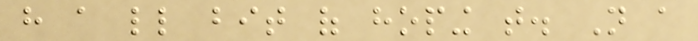have a little bit of hoping that. Not a
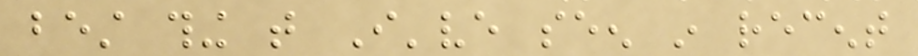best thing that I've seen in recent
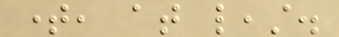time, at least.
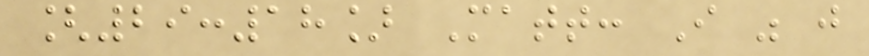[29:18] Matt: I was just
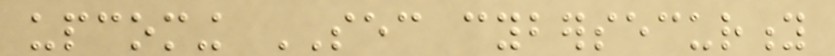upcoming SEC cybersecurity
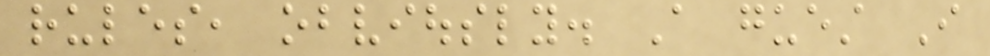rules, obviously. A guest I
